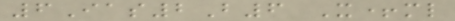6Ias2B6 X+ml
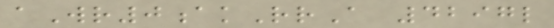aWr0akRrA 4297l
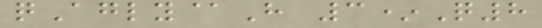qAgly@H 3*Q8
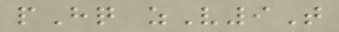pHq zV9T
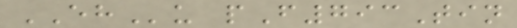EHu pF793Tin
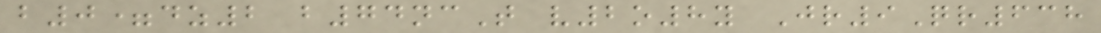b0=dz2 b74ncT v2o8y Jr9Qr638
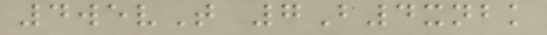4wevT 7B4xnbk
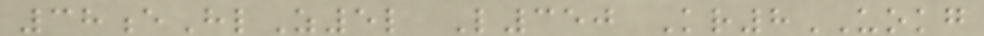38eHlZ5l L350 Kr8UOKG
